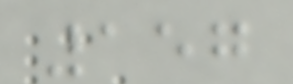157
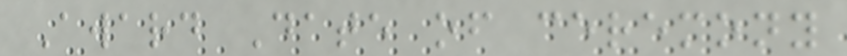Award Date of ceremony
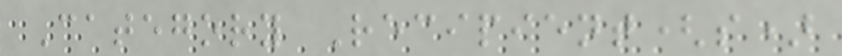Category Recipient(s)
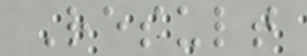Result
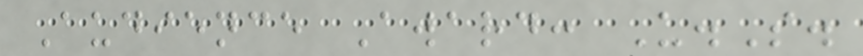Audience Award: U.S.
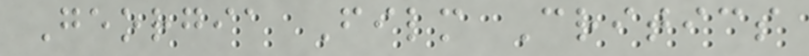Georgia Film Critics
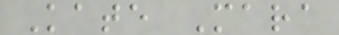Kate Mara
